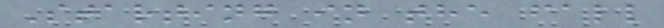Starting in the fall
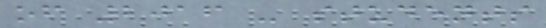of 2016 - students
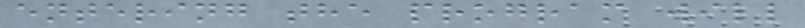entering the program will
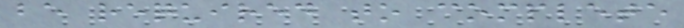be required to complete
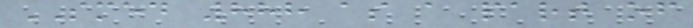SMED 888 as a part of
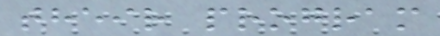their program
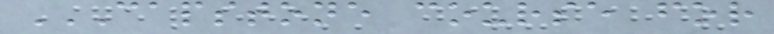CAPSTONE COURSE FOR
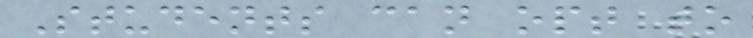Students can opt to
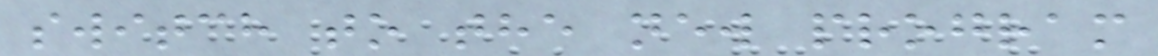switch to the new program
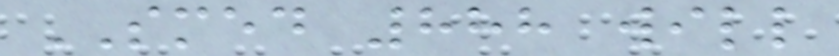SMED 888 will
